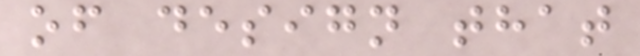of design that
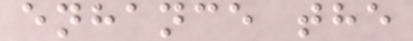enhance the
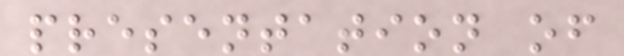presentation of
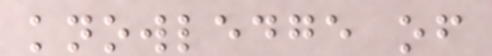knowledge of
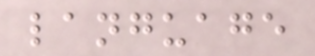language
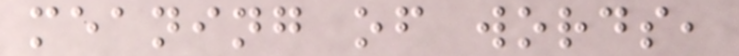meaning of words,
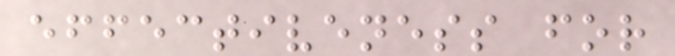effectiveness for
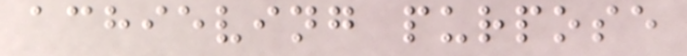achieving purpose
